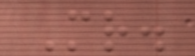Mr.
